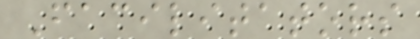Facilitators
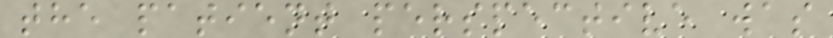the patient perspective was
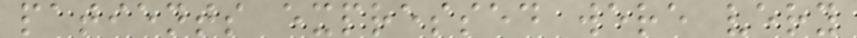patients expressed were very
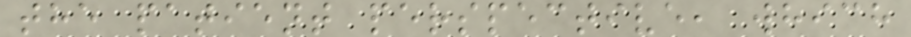the patient perspective, which
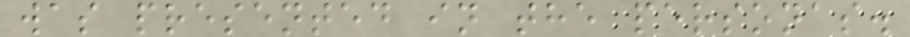was presented in the personas.
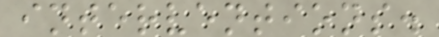interventions.
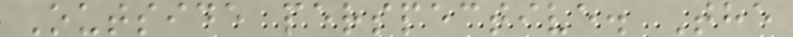Outside perspective. The
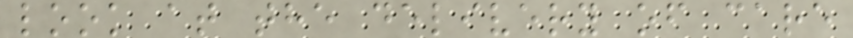look at the delivery of care
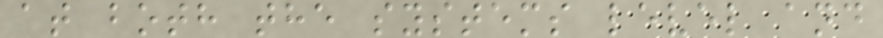at both the systems level and
